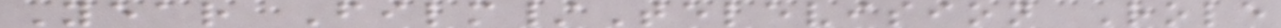Year Film/Television Role
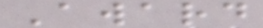Award
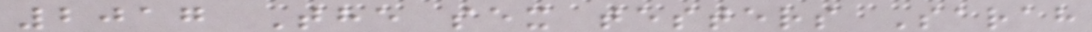2017 The sex testers Sarah
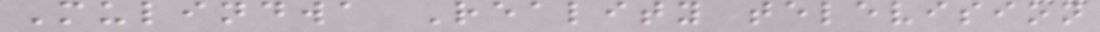Mulindwa Reality television
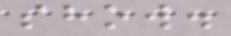show.
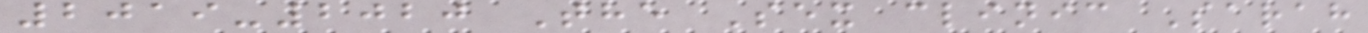2019-2020 The Sex clinic Sarah
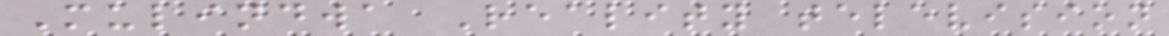Mulindwa Reality television
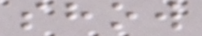show
